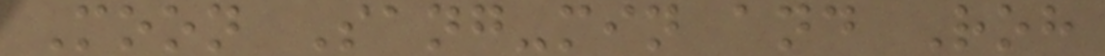Moon Sang-min and Roh
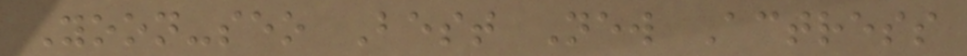Yoon-seo Best New Actress
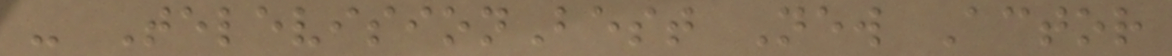- TelevisionBest New Actor
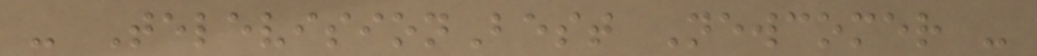- TelevisionBest Newcomer -
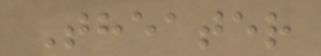Theater
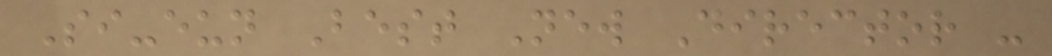Si-eun Best New Director -
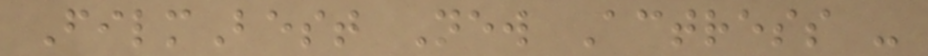FilmBest New Actress -
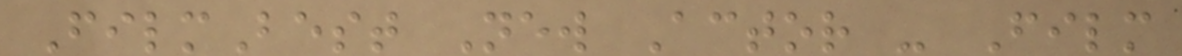FilmBest New Actor - Film
